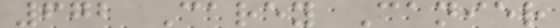672 Carey Canier
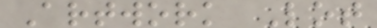Artwork Lot
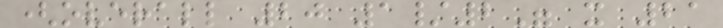(overall 20 1/2" x 21
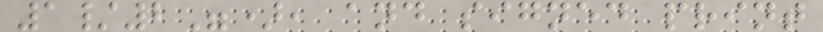1/2"), and signed print
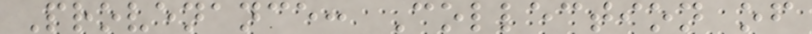Provenance: Collection of
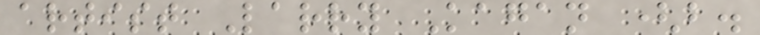artist Larry Kagan (b.
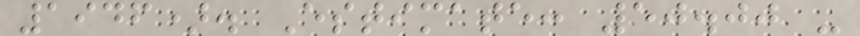1946). Estimate: 50.00 -
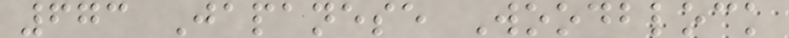673 Japanese Woodblock
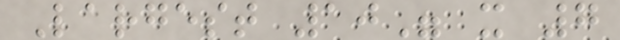Largest 10" x 7
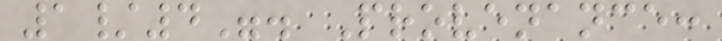1/4". Provenance:
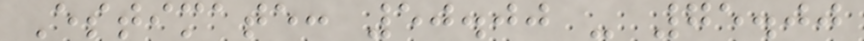Estimate: 50.00 - 75.00
